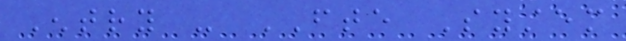Entry - FTE System
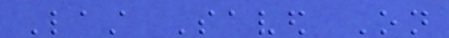Last Saved On
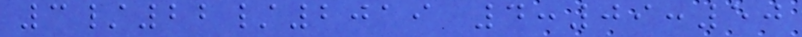3/22/2019 4:09:50
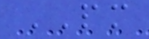PM
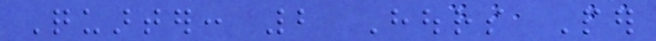Quarter: 2 Hours Per
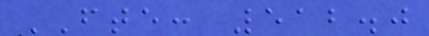FTE: 512.0
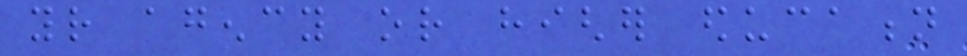your agency or higher education
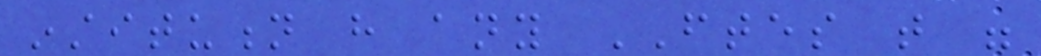institution have any FTES that were
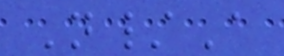N/A
